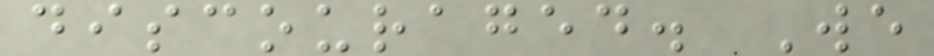discouraged. We
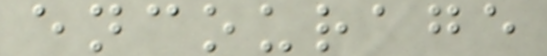encourage
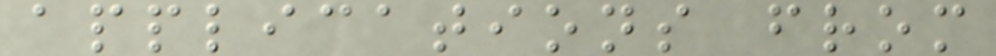applications from
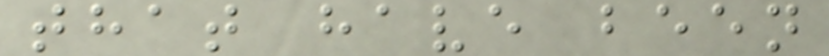that have been
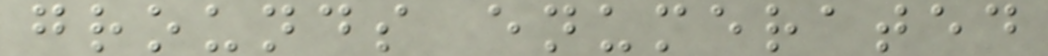grounds enumerated
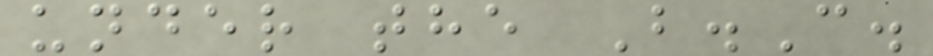under the B.C.
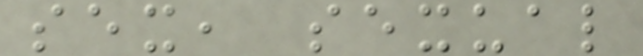sex, sexual
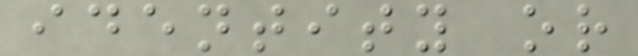identity or
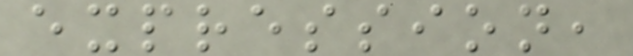expression,
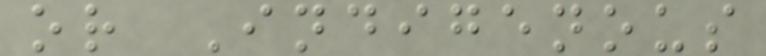or Indigenous
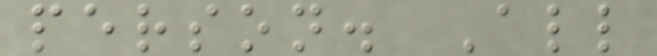person. All
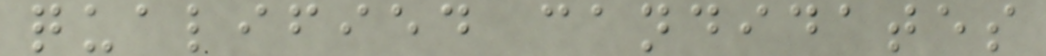qualified candidates
